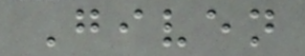Given
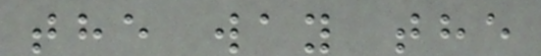the way the
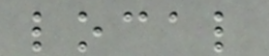local
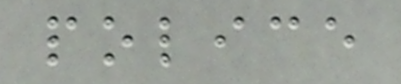police
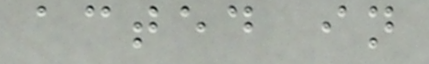acted in
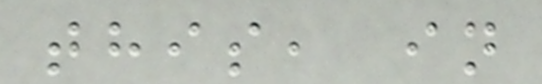this, in
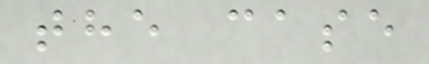the case
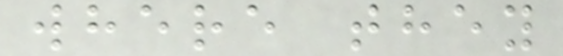where they
